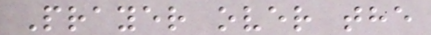Prayer over the
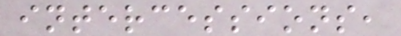intercessions,
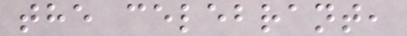the celebrant,
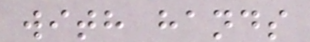with hands
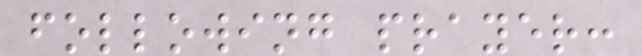following prayer:
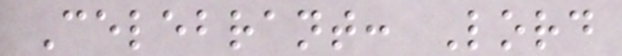Celebrant: Lord
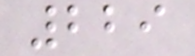229
